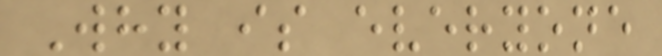Why is everyone
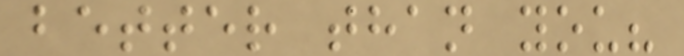better than you?
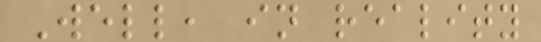Well, in reality
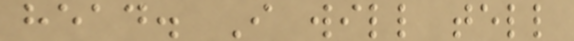head. I will tell
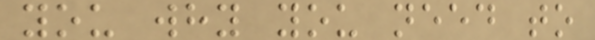you why you need to
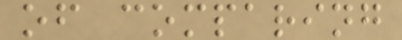of comparing
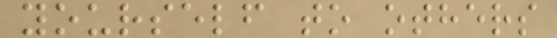yourself to others
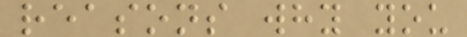reasons why you
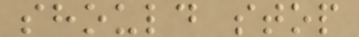should stop
